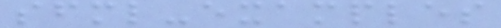sfml-examples
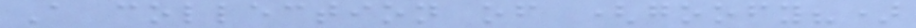A collection of (goofy?)
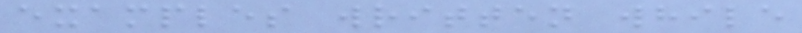examples written while
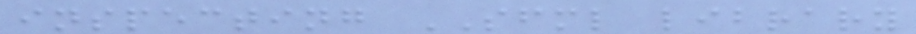inspecting SFML library
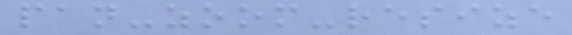pan-zoom-resize
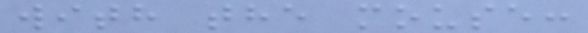with the mouse:
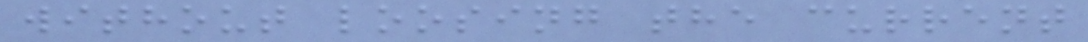without loosing the current
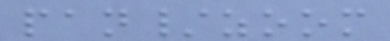pan/zoom
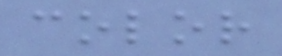color
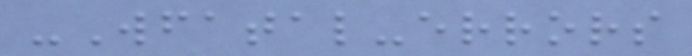-Wfatal-errors
